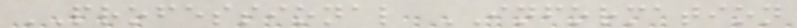PROFESSIONAL INFORMATION
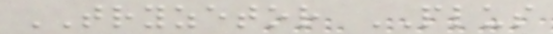TRYZETOR PLUS
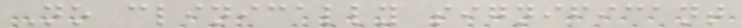No clinically significant
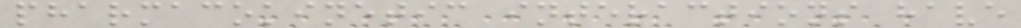pharmacokinetic interactions have
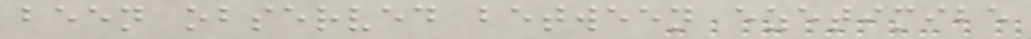been observed between ezetimibe
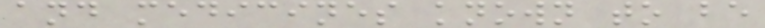and medicines known to be
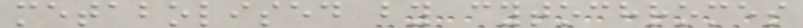metabolised by cytochromes
